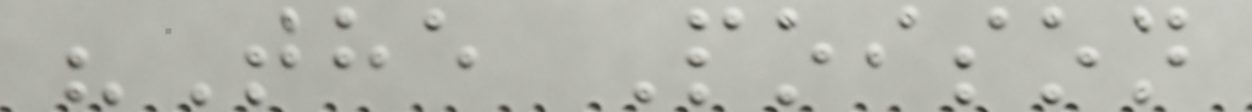"The Poison
